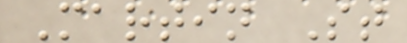Martin St
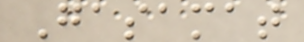Gasamat
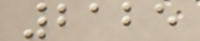2125
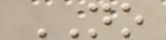NO
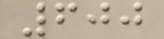600
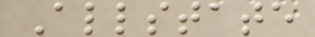Allstate
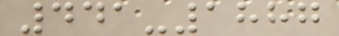441-1887
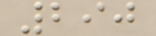290
